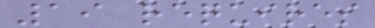19 requires
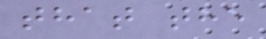that the
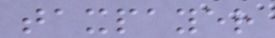taxpayer
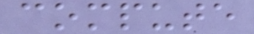compute
